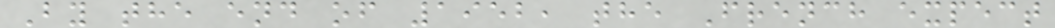By the end of 1952, the French expect
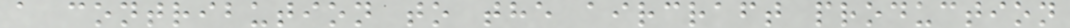a contribution to the aircraft production
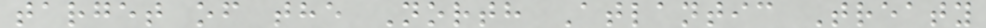target of the North Atlantic Treaty
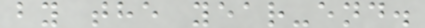by the year-end.
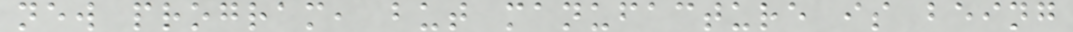new program, but manufacture is being
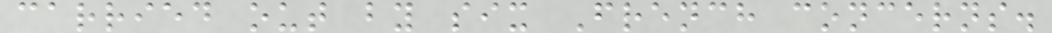carried out by six French concerns.
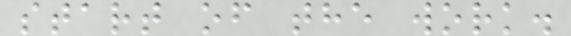start of the work.
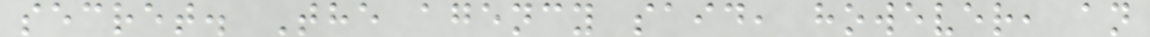secret. The agency said, however, an
